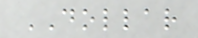DOLLAR
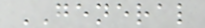GENERAL
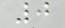0
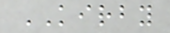KIRBY
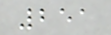251
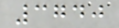3740
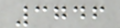3746
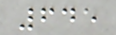645
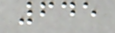645
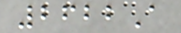2622A
